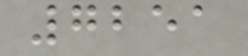7251
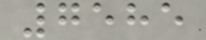7585
